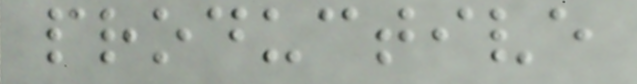productive
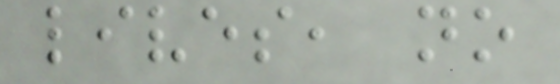lives, no
